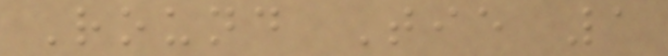Round Tie 1
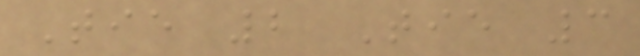Tie 2 Tie 3
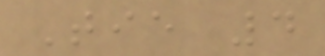Tie 4
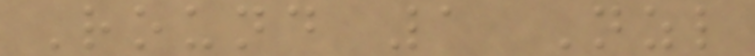Round 1 Nzl
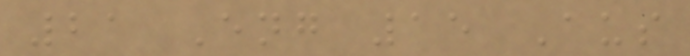21 Eng 15 Aus
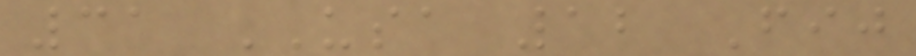31 USA 12 Fij
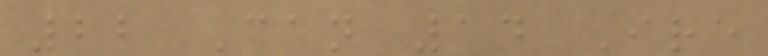22 Can 14 Ire
